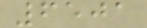6501
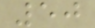50
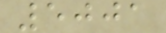5001
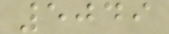5049
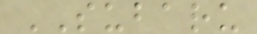SUBARU
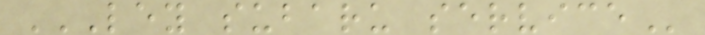LEY SUBARU SERVICE
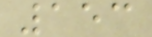153
